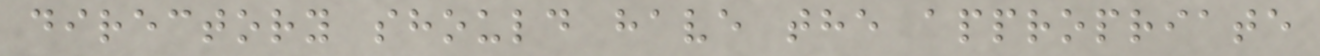directory should have the appropriate
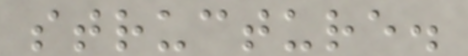structure.
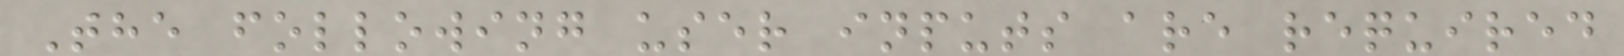The following user inputs are required
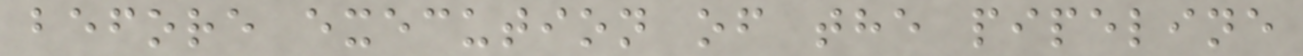before execution of the pipeline
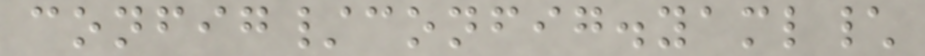config/config.yaml\
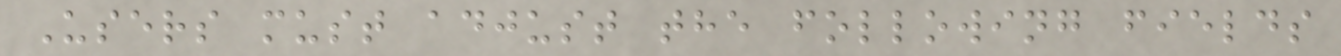Users must adjust the following fields
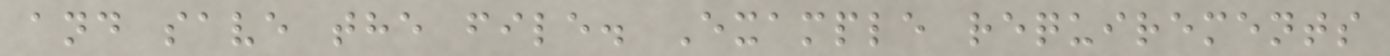and save the file. Example requirements
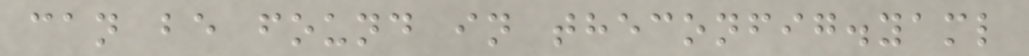can be found in theconfig.yaml
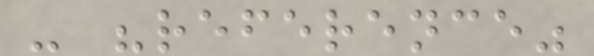- "reference"
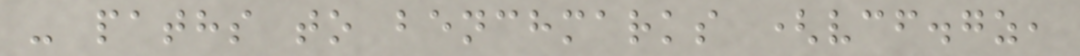- paths to benchmarks (vcf.gz,
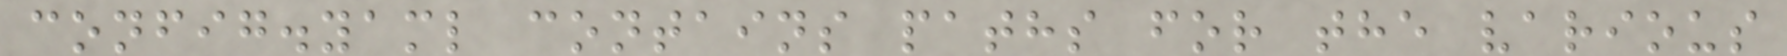config.yaml contains paths for the various
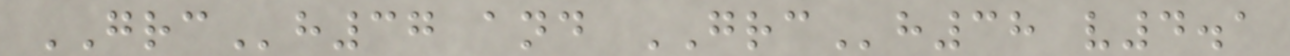GRCh37 and GRCh38 v4.1
